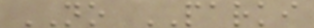NO PARKI
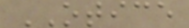OTICE
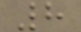8
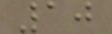10
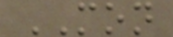MON
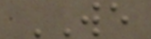WE
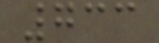733
